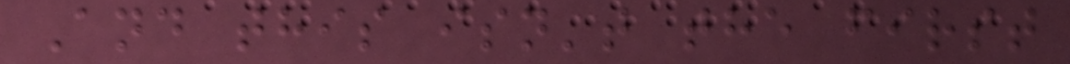And this isn't the first
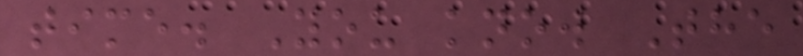time. You know The
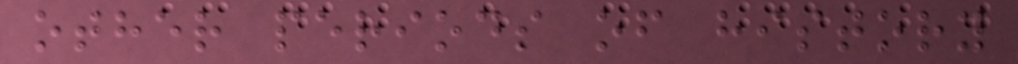other periods of history
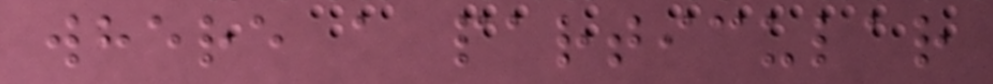where a particular
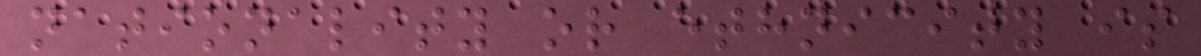nationality or ethnicity is
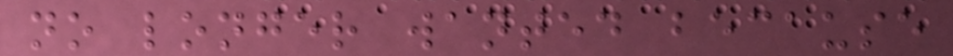no longer wanted because
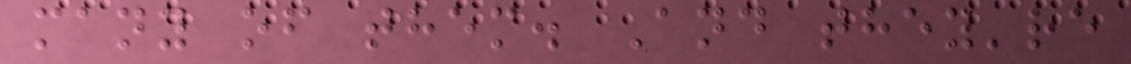many of them. And they're
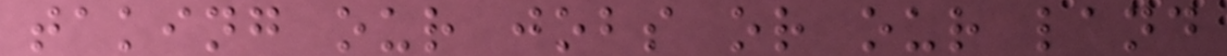taking our jobs or our land
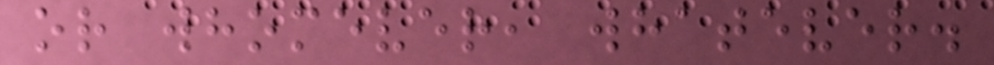or whomever, whatever.
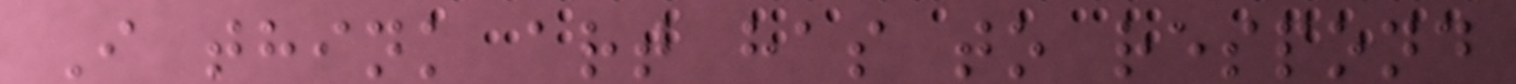I think art has to respond
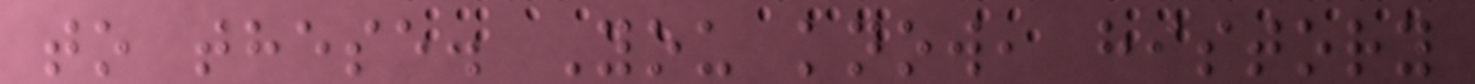to these. You know, history
